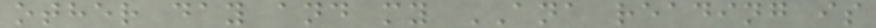other day and my ANA reading is
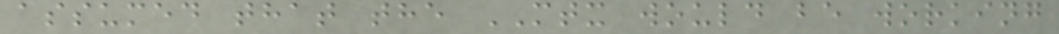assumed that the MTX would be working
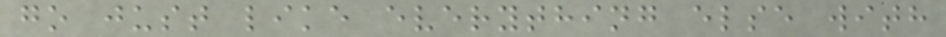go just like everything else with
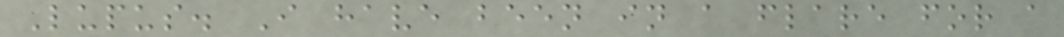Lupus. I have been in a flare for a
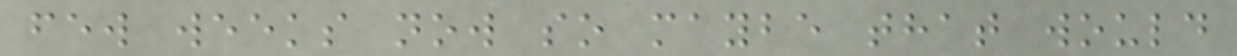few weeks now so maybe that would
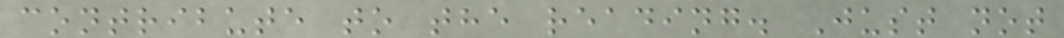contribute to the reading. Just not
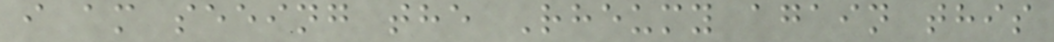i am seeing the Rheumy again this
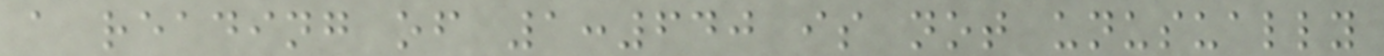a reading of 1:640 is not unusually
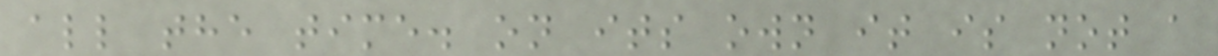all the time. on its own it is not a
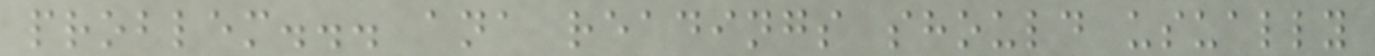problem... ana readings should usually
